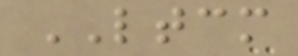LTCM
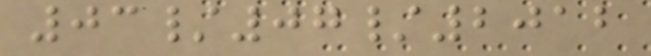03/07/2012
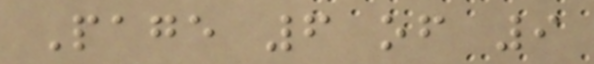Page 6 of 9
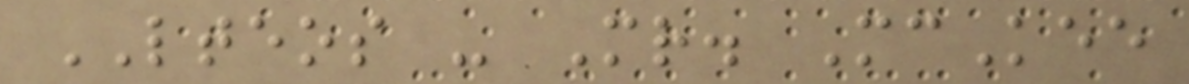LTEOS - Mr. McKee
